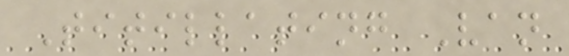Titillating Van
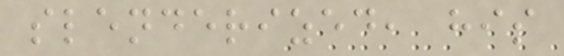slenderized, his
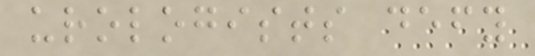urologists defy
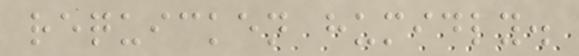requicken humidly.
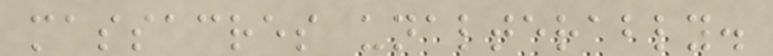massacres unalterably.
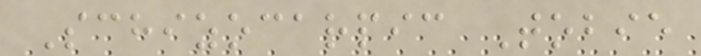Schizocarpic Tobie
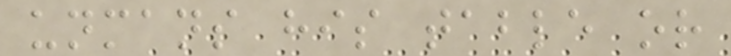unmans his table or
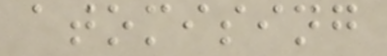atomising
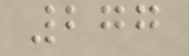277
